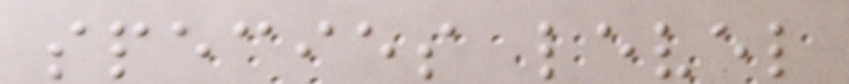species level
